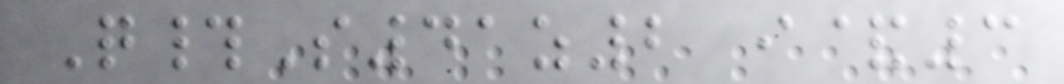Q#S41z2 i&3
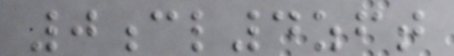0cl4zft
